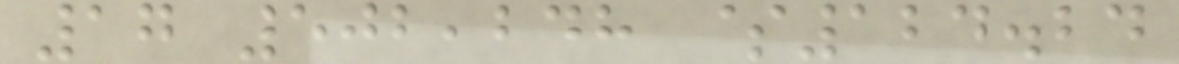17 502,248 $124.24
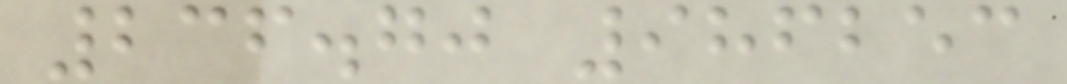236.70 986253
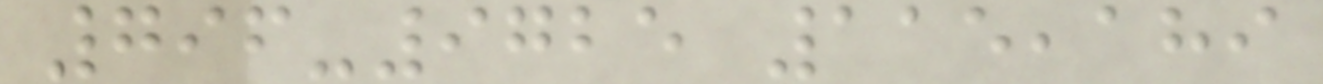796-9725 115,189
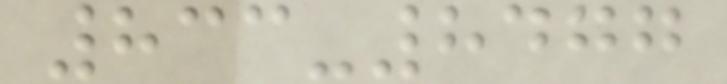833-8477
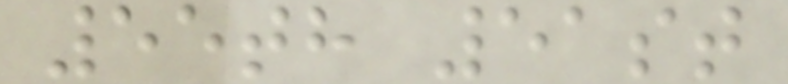55th 51st
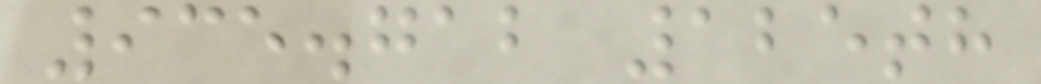935.712 125th
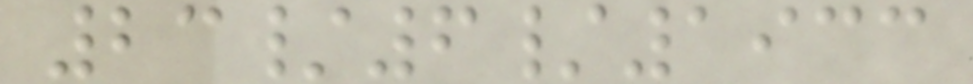23/6/1933
